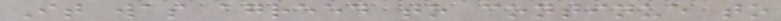It was agreed to continue to
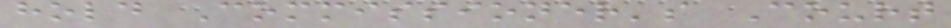hold Commissioner's Court
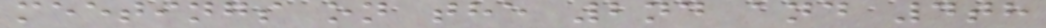meetings on the 2nd and 4th
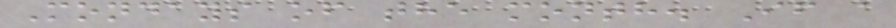Mondays of the month. If a
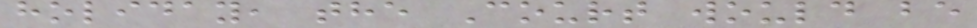holiday, the Court would be
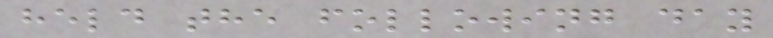held the following day
